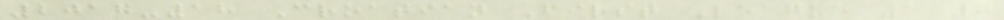2017-18 Croatian First League 1 0
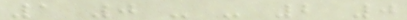1 0 - - 2 0
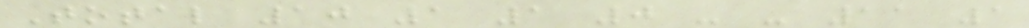Total 10 1 1 0 - - 11 1
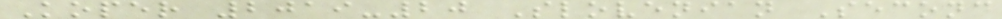Koper 2019-20 Slovenian Second
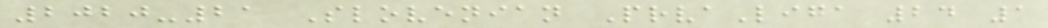2020-21 Slovenian PrvaLiga 24 1
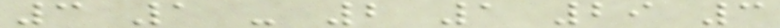3 1 - 2 1 29 3
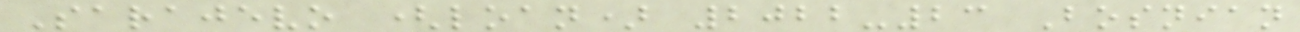Sarajevo (loan) 2022-23 Bosnian
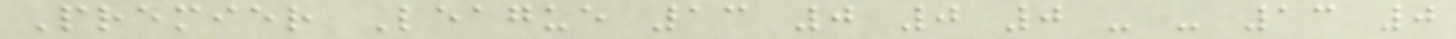Premier League 13 0 0 0 - - 13 0
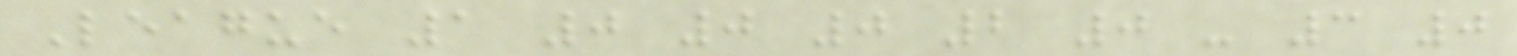League 1 0 0 0 2 0 - 3 0
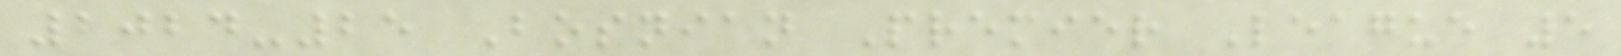2024-25 Bosnian Premier League 5
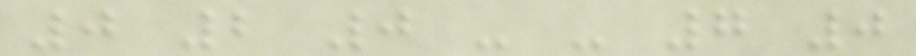0 2 0 - - 7 0
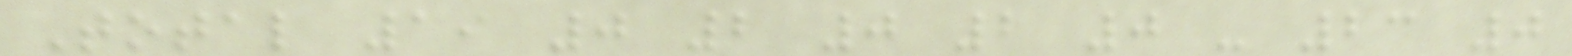Total 19 0 2 0 2 0 - 23 0
